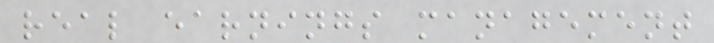real earnings management
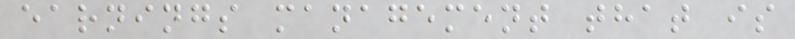earnings management that is
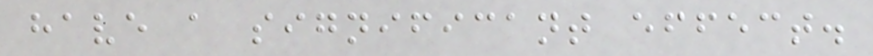have a significant effect.
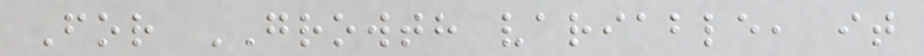For GROWTH variable, it
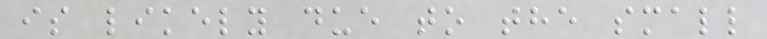is likely due to the small
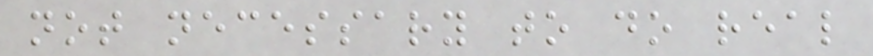not necessary to do real
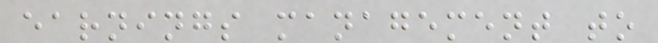earnings management to
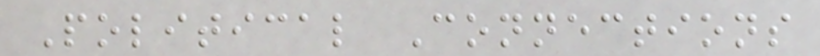Political Connections
